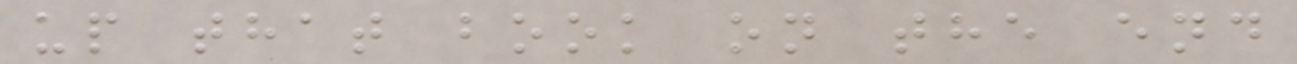up that book on the end
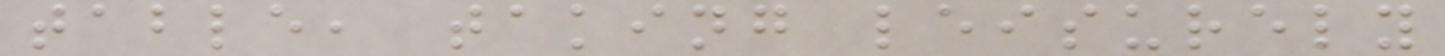table, taking leisurely
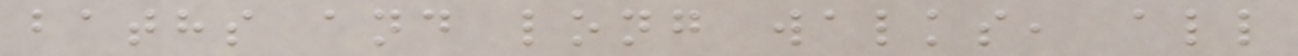baths and long walks, all
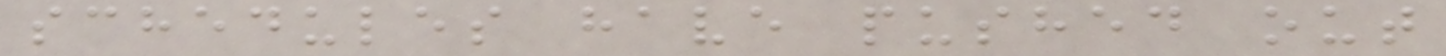schedules have pushed out
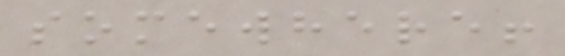somewhere!
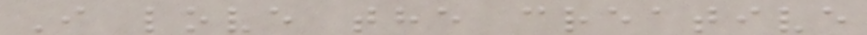I love the creative
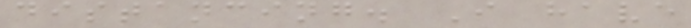distancing. I have
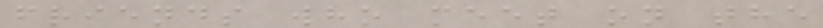friends who meet on the
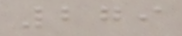279
